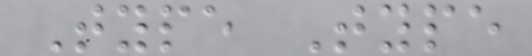Type Type
